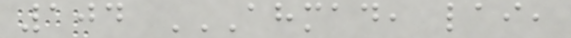104 AHMAD, LAI,
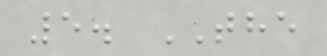5. THE
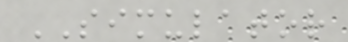SIMULATOR
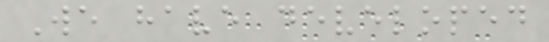We have developed
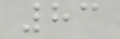83
